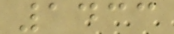1433
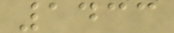1433
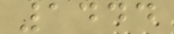1444
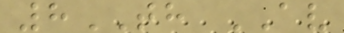8TH AV
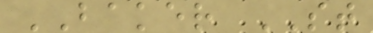BAKER ST
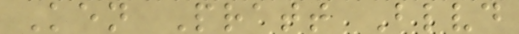Ken Pratt Blvd
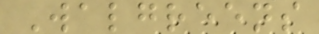Walgreens
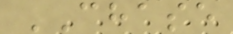CHASE
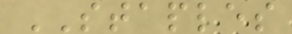STAPLES
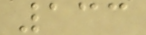133
